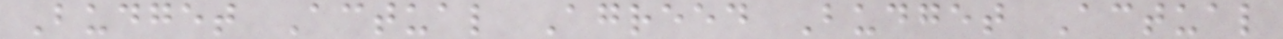Budget Actual Agreed Budget Actual
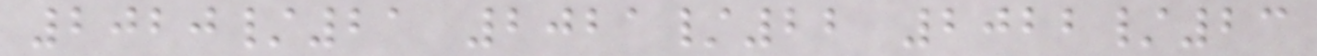2020/21 2021/22 2022/23
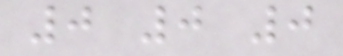0 0 0
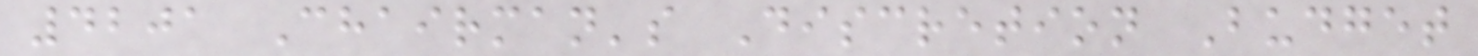4201 Chairman's Discretion Budget
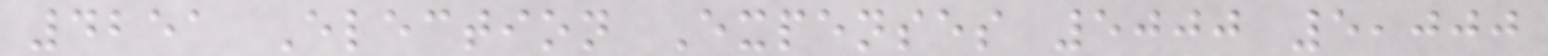4251 Election Expenses 5000 5,000
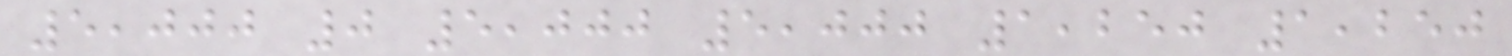5,000 0 5,000 5,000 1,250 1,250
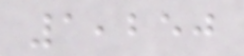1,250
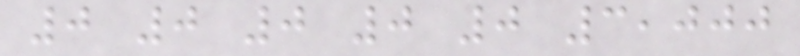0 0 0 0 0 3,000
